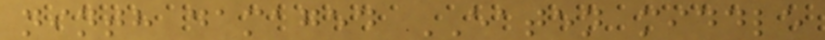ninth damaged EATEN middle
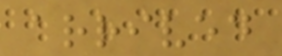arrived
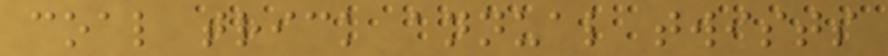coal trick annual twists
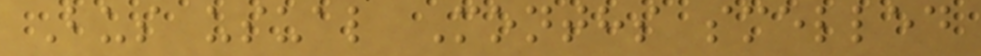Bus usual Months smelled
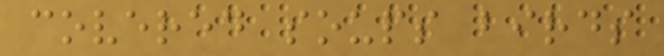covered soups birds
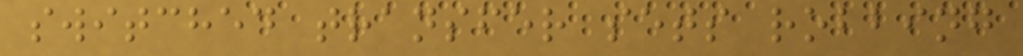switched transfer sets robbing
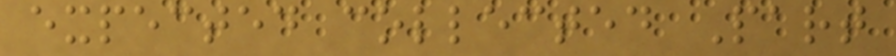expected collected Part
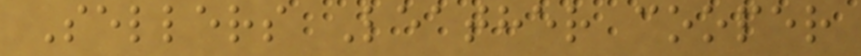Sellers Leather cooper
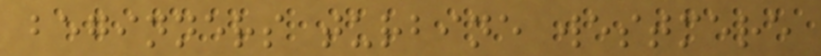beginners turbine westmere
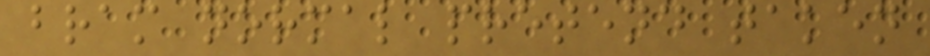bram normal pretend taken
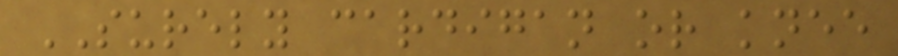SURELY cardigan or knee
